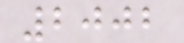2002
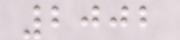2002
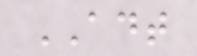ADT
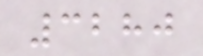3280
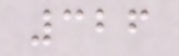326
